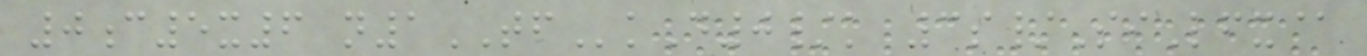0c5x6 n1TFkD0/k 3s/SiLfx@
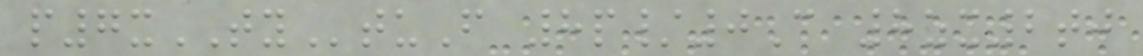p7xTYtuF 8p/0C 8zx2tj
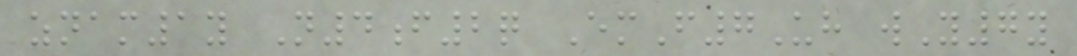znam1y N4f2q EmF7Uh wY7y
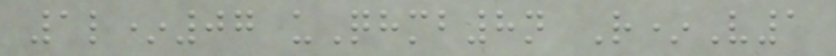1l*07 uQhmb8n R*V1
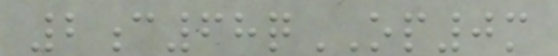2c68qOP0m
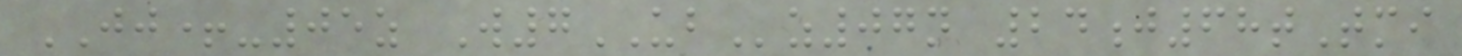JJ+-05z W7UBz07n 24j68tTmi
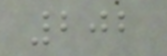202
